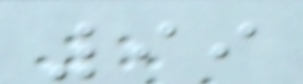99
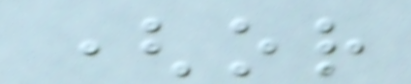(or
